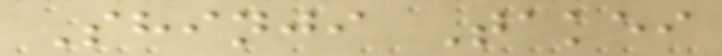Shinji Takei
